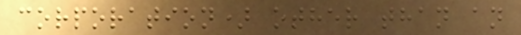corporation) other than an
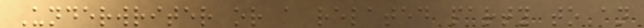Underwriter or a related party to an
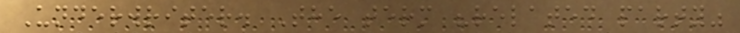Underwriter. The term "related party"
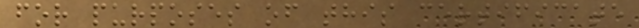for purposes of this certificate
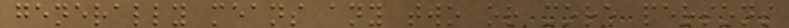generally means any two or more persons
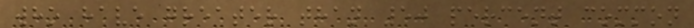who have greater than 50 percent common
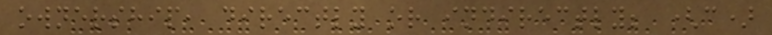ownership, directly or indirectly; (c)
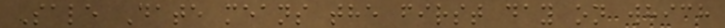Sale Date means the first day on which
